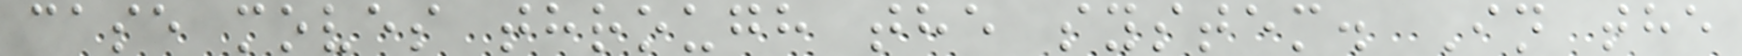case moves through the system. In the
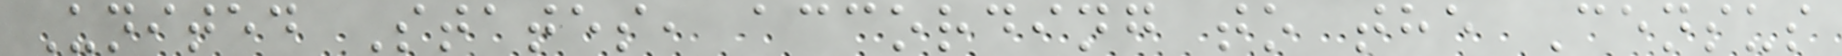United States, according to the Census
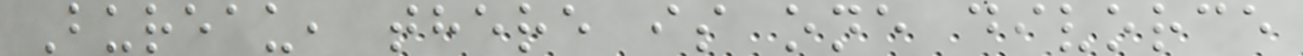Bureau, there is one divorce
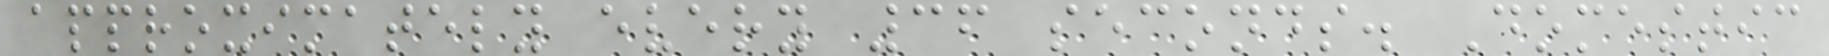approximately every 36 seconds. Domestic
